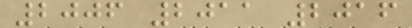2006 2011 2016
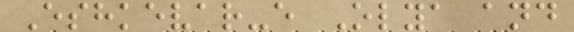Eshkevar-e Olya and
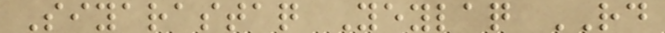Siyarastaq Yeylaq RD
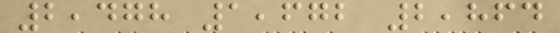2,478 1,672 2,864
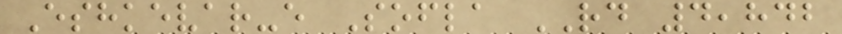Eshkevar-e Sofla RD 4,842
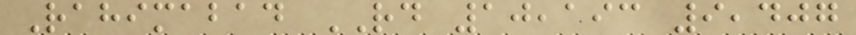Rahimabad RD 10,193 9,407
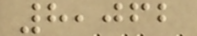8,062
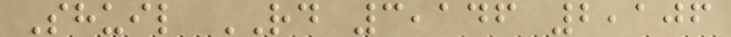Shuil RD 3,146 2,106
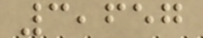3,657
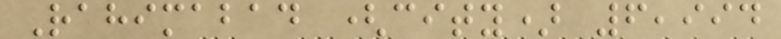Rahimabad (city) 6,994
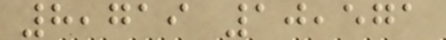8,719 10,571
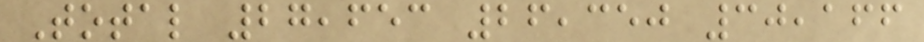Total 27,653 26,350 30,166
